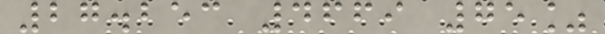27.253 4669 75%
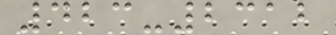423-2312
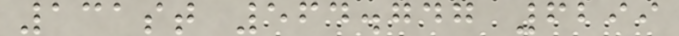131st 564.747 6299
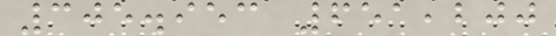305.953 651,200
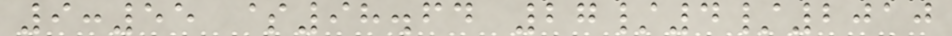9:55 $98.64 27/4/2010
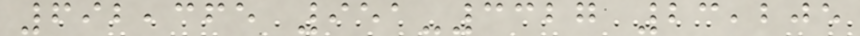692,365 951-3327 23,205
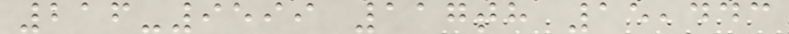216-9599 117th 15,443
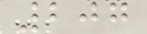207
